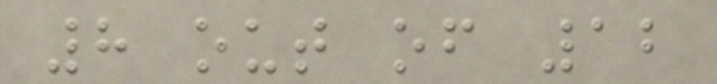8 out of 12
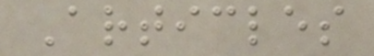Articles
